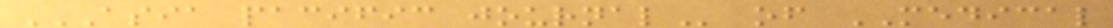ASIA PACIFIC JOURNAL of MEDICAL
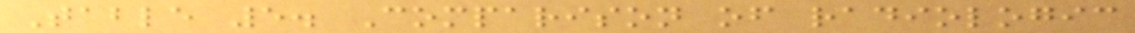Table 5. Comparison of radiologic
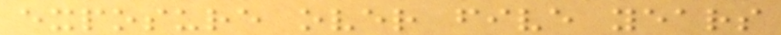exposure over five years
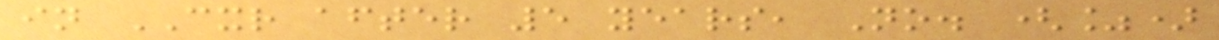in CXR after 5 years, No. (%)
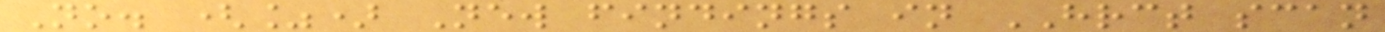No. (%) New findings in HRCT scan
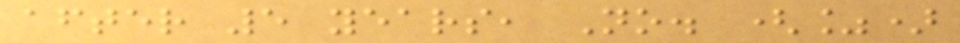after 5 years, No. (%)
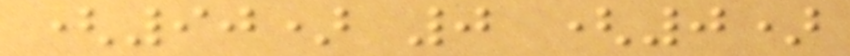(90) 0 (0)
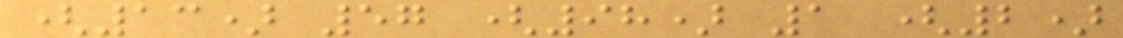(13) 57 (98) 1 (2)
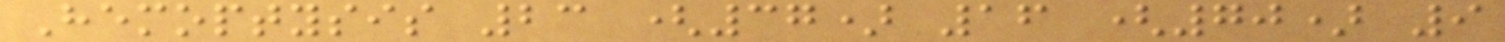Hemoptysis 23 (37) 16 (70) 9
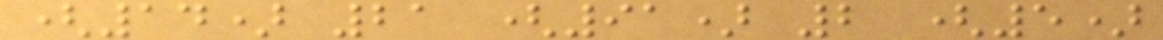(14) 21 (91) 2 (5)
